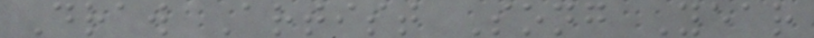Draw Artist Song Year
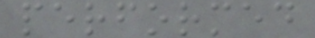performed
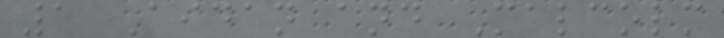1 Aidan and Malcolm
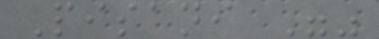Pisani ""
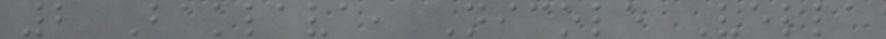2 Baklava, Nicole Vella
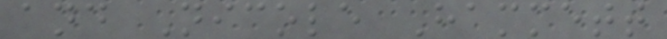and Nicole Hammett
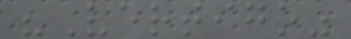"Vertigo"
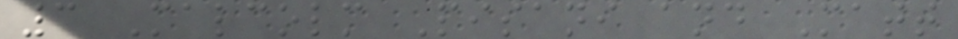3 Malcolm Pisani and Matt
